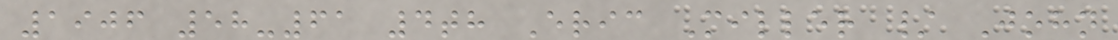1906 58-61 4th Eric Miller / John
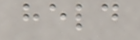held
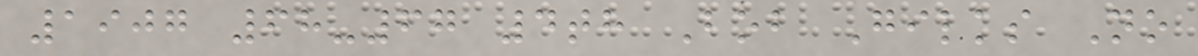1907 68-67 4th Bob Gilks No
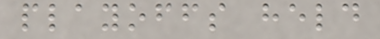playoffs held
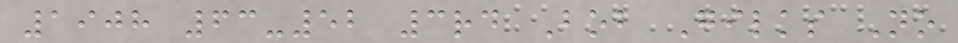1908 63-52 3rd Bob Gilks No
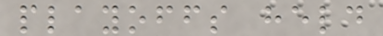playoffs held
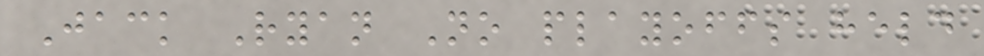Jack Ryan No playoffs held
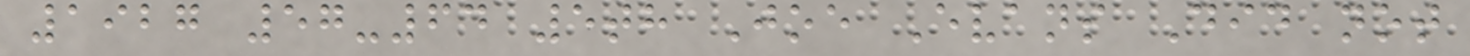1927 57-64 5th Joe Evans Did not
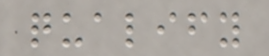qualify
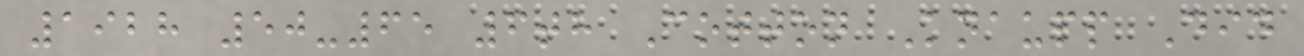1928 50-65 6th Cotton Knaupp Did
